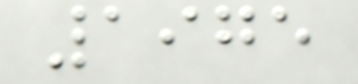1975
